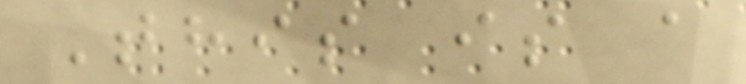This is a
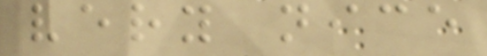very nice
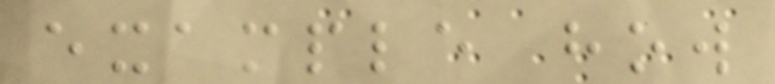example how
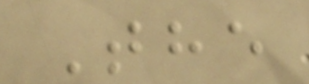The
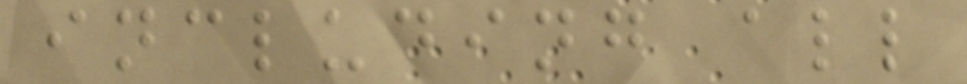including all
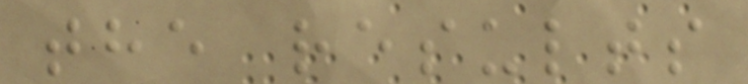the results
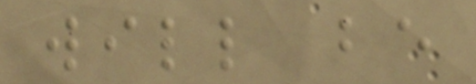will be
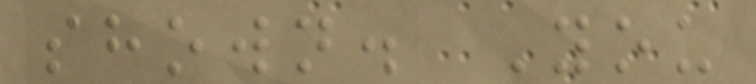shown. You
